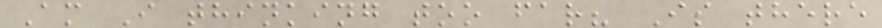Am I thinking too far? Is there
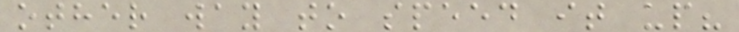other way to speed it up?
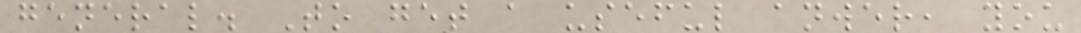general. To get a useful anwer, you
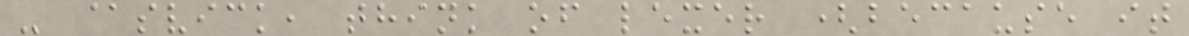- @svick, think of lexer (because it
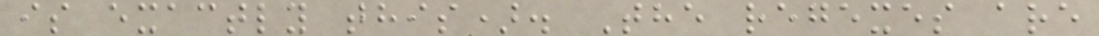is exactly this). The regexes are
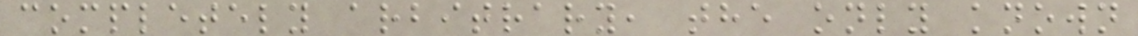completely arbitrary, the only known
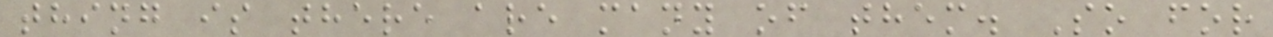thing is there are many of them. So for
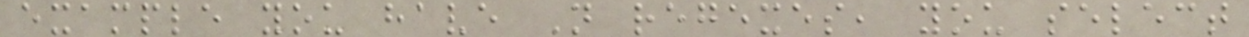example you have N regexes, you select
